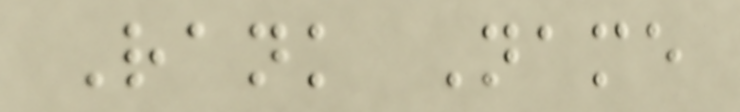Rank Name
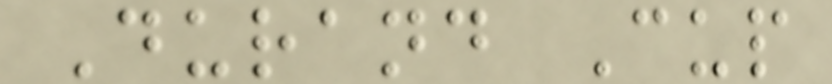Durand Cup
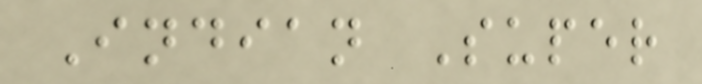Indian Super
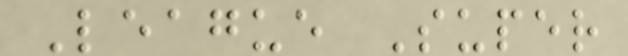League Super
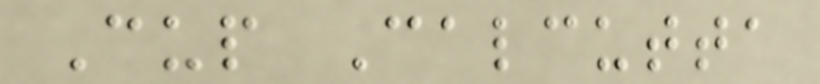Cup Calcutta
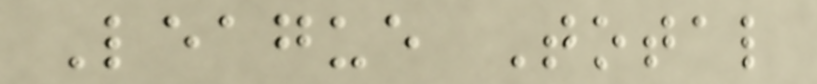League Total
